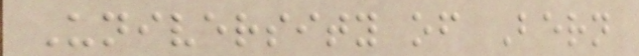University of Bern
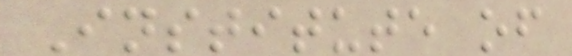Institute of
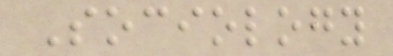Sociology
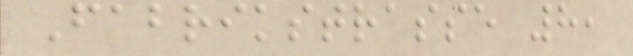Fabrikstrasse 8,
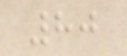80
